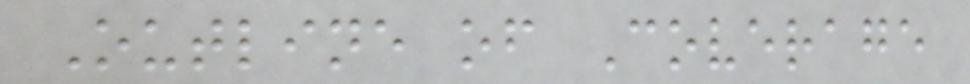Outline of Coverage
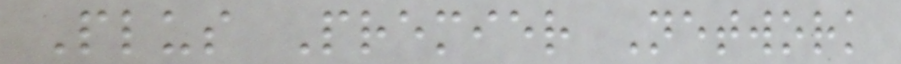Plus Premier Network
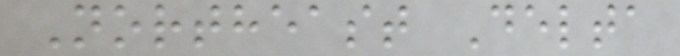Northeast Delta
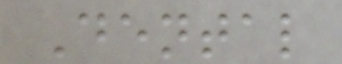Dental
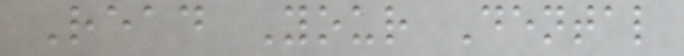Read Your Dental
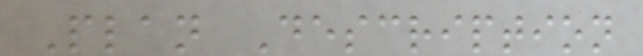Plan Description
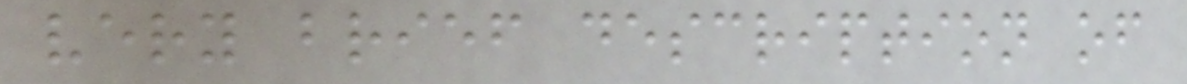very brief description of
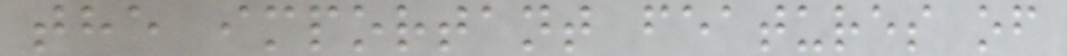the important features of
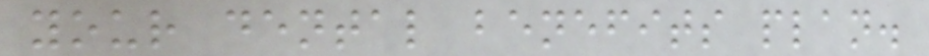your dental benefits plan.
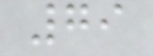79
